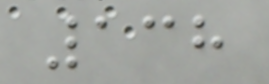138
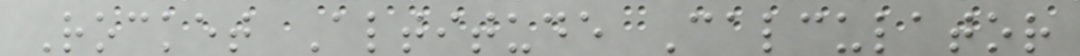Rocket Altitude Calculator
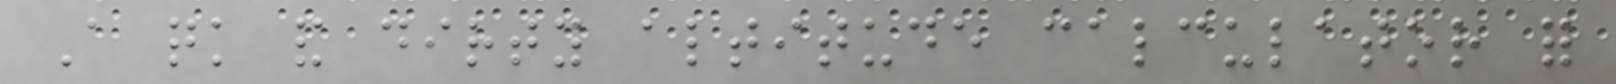A quick and dirty altitude calculator for
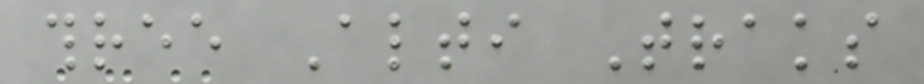three Alti Traks
